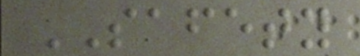SAFETY
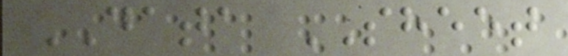DATA SHEET
